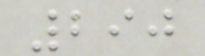290
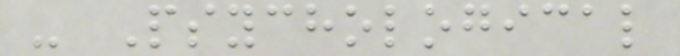- Psychological
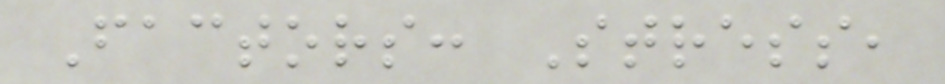Factors: Stress,
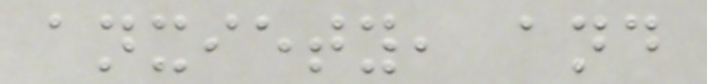anxiety, and
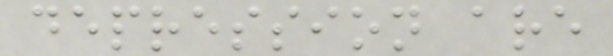depression are
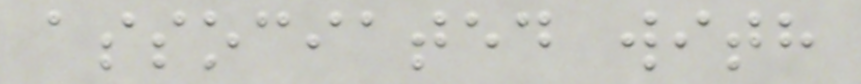associated with
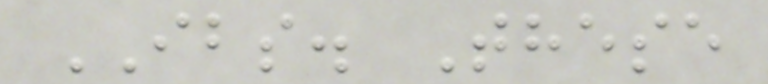IBS. These
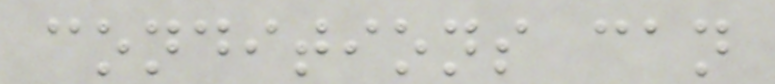conditions can
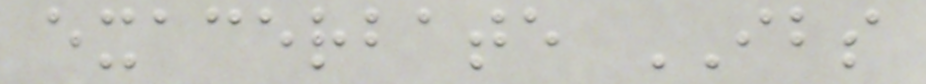exacerbate IBS
